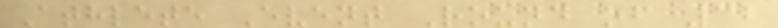Athlete Event Round of 32
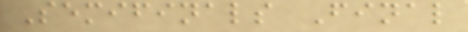Semifinals Final
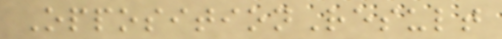OppositionResult
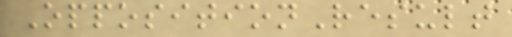OppositionResult
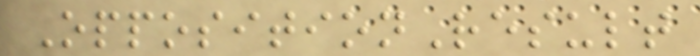OppositionResult
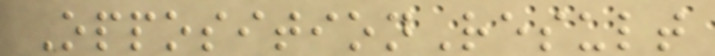OppositionResult
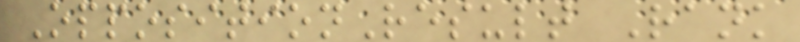OppositionResult Rank
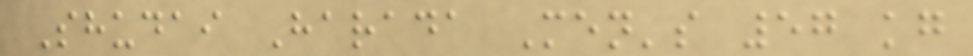Shudai Harada Men's 57 kg
